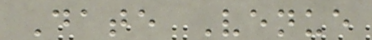Date Venue
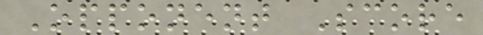Opponent Score
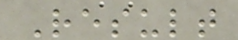Result
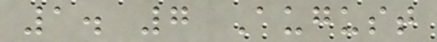1. 7 August
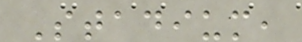Stadium,
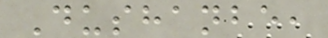Dushanbe,
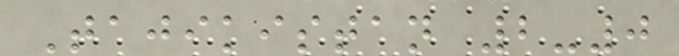Tajikistan 2-0
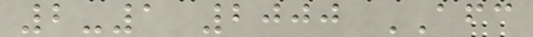2-1 2000 AFC
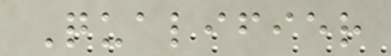Qualifier
